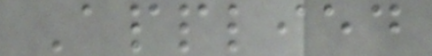Applied
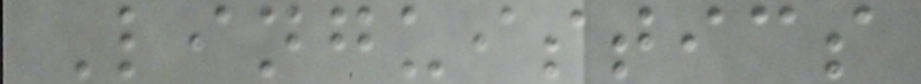Linguistics
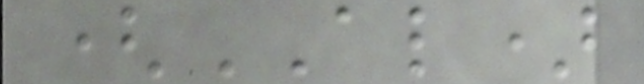(AL)
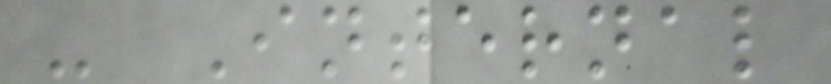- Internal
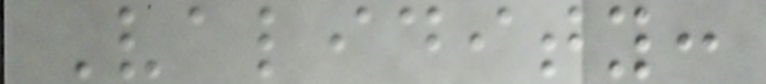Validity:
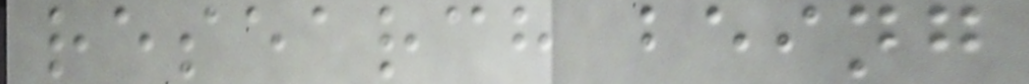research being
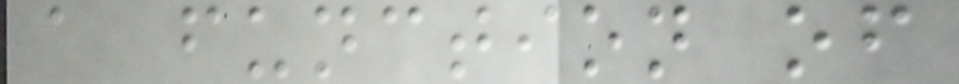a function of
